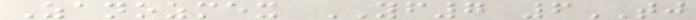Zanozmex YF7 6TJ
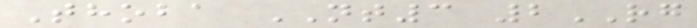Thoba NT3 2RG
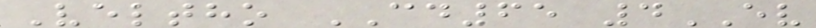Veltho CD65 4EV
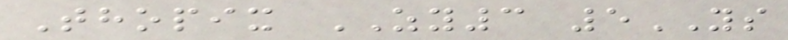Thopix ZY3 5YS
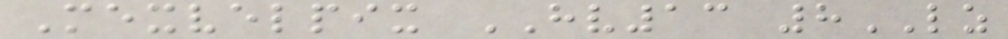Mexvelpix HV13 8LZ
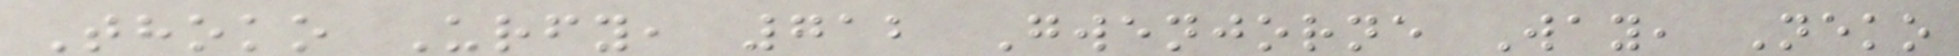Thoko Urfy, 712 Gwenjorne Way, Neko
